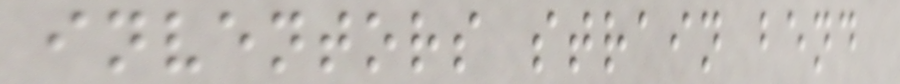inventors strain bend
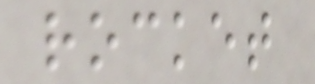rocket
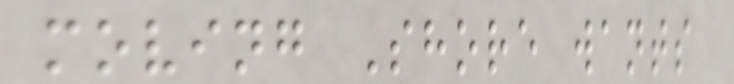moving Shore wants
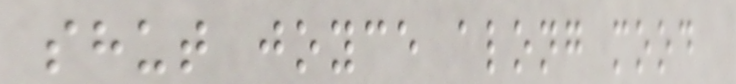shut joyce along mood
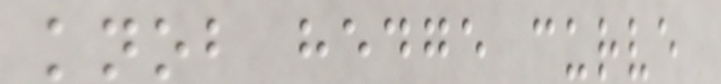knob hedge curve
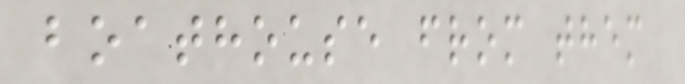boathouse from them
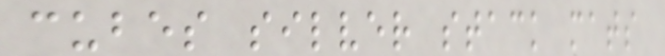cubes silver stack mats
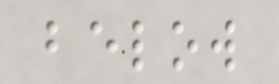below
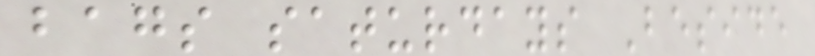bags saturdays Beside
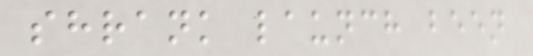shrank launch been
